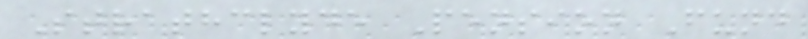Strathclyde Pension Fund
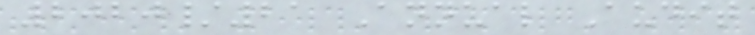2020/21 Annual Audit
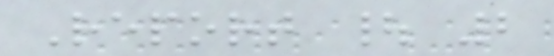Report | 2
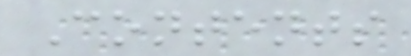Contents
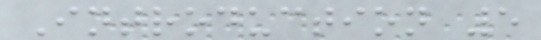Introduction 5
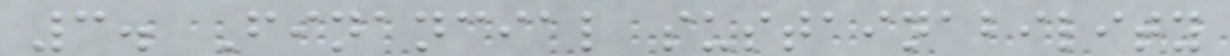3. Financial sustainability
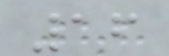16
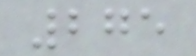275
